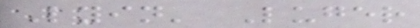Lyin' Luger
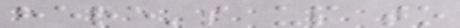here's up to
